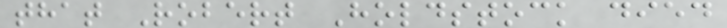that Robert Holdstock died
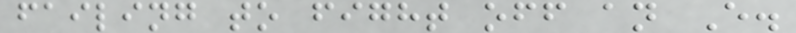failing to fight off an E.
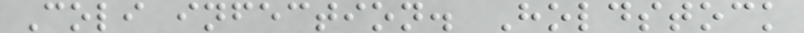Coli infection. Holdstock
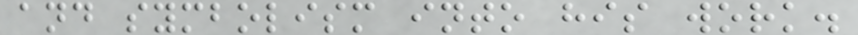and symbolism into his work.
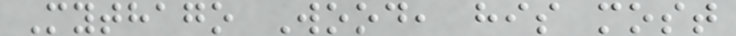Mythago Wood, his most
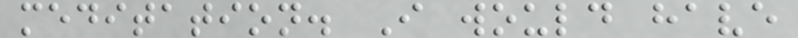meditation. I would have
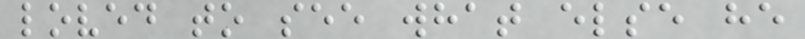loved to see what else he
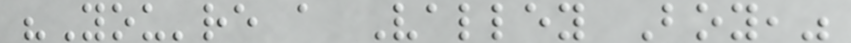"You're a Valley Boy,"
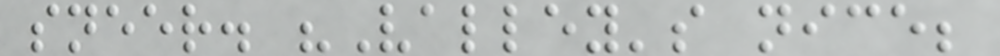sneer. "Valley's nice;
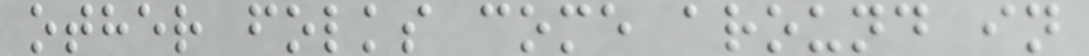other folks come around in
